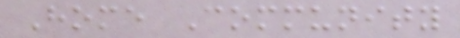Home Community
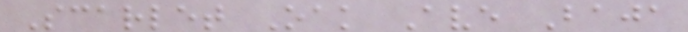Scarlet Oak Ave Baja
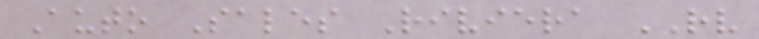Auto Sales Riviera RV
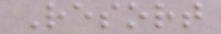Resort
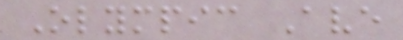Olympic Ave
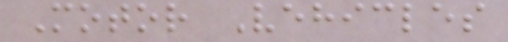Motor Vehicles
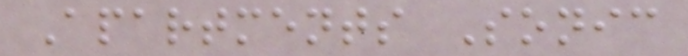Apartments Sonic
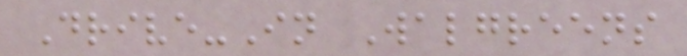Drive-In Walgreens
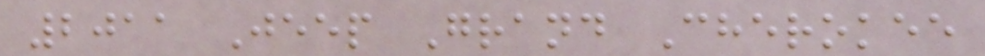2011 Jeep Grand Cherokee
